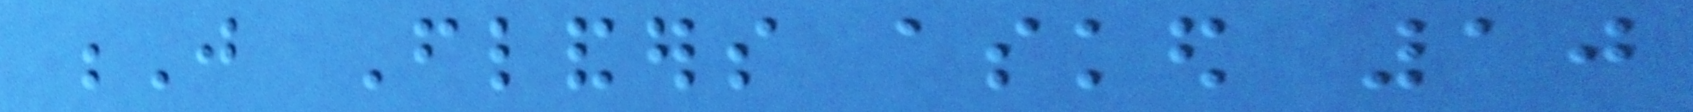J Flanders asked 10
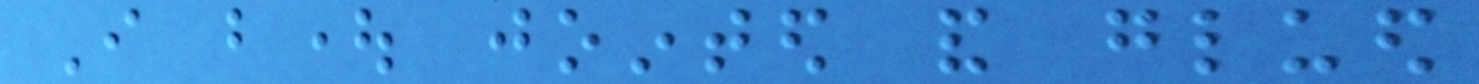I bought jointed and glued
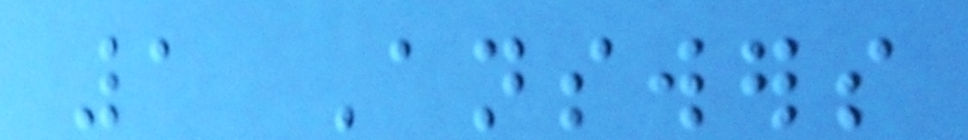1 Answers
